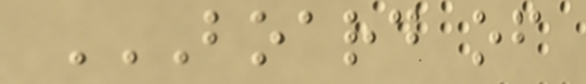BOARD OF
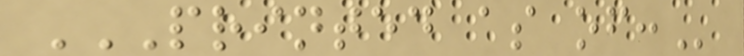PRINTED AS OF:
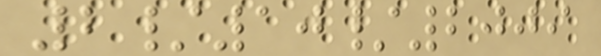2/10/2009
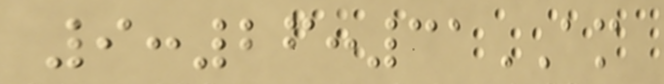9:26:31AM
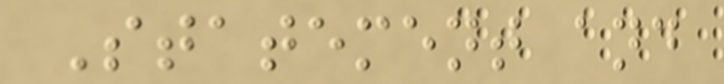Statement and
